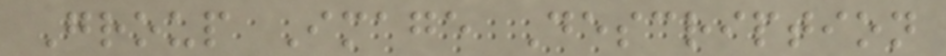Group Image Description
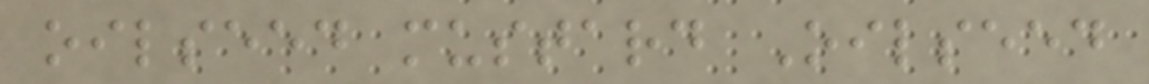oilseed mustard Oilseed
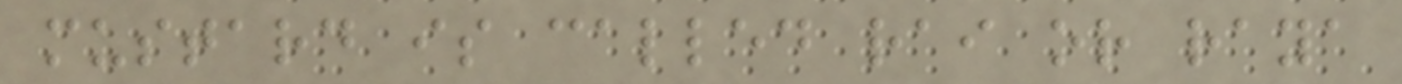mustard is called rai or raya
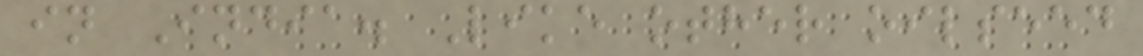in India. Like other oilseed
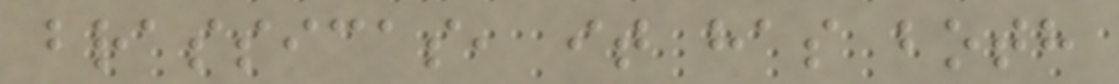brassicas, it has both
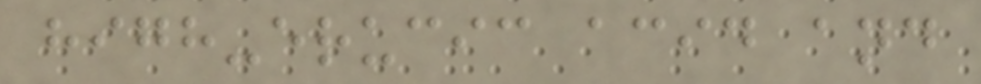high-erucic acid and
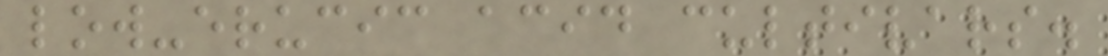low-erucic acid cultivars.
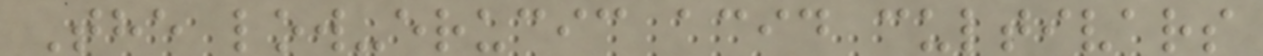The low-erucic acid cultivars
